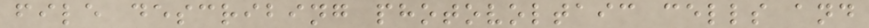file describing photovoltaic cells and
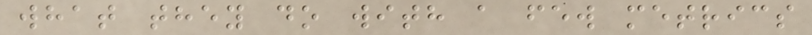what they do with a few metrics
